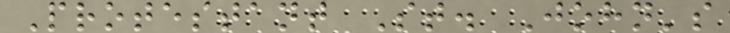Protestant St. John's
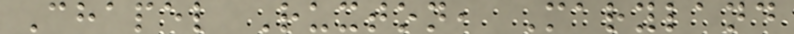Chapel Ruxton, Maryland
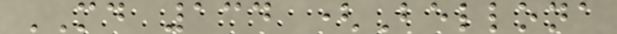MD 134 (Bellona
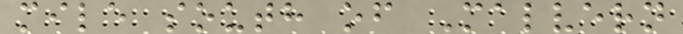mile south of Malvern
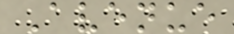Avenue
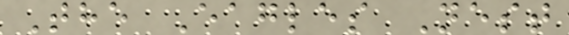The Eagles Nest
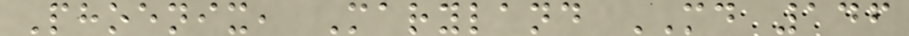Phoenix, Maryland MD 146
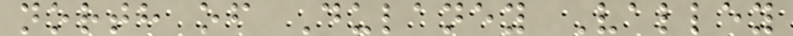north of Dulaney Valley
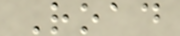Road
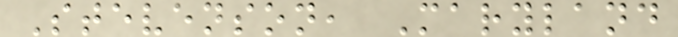Stevenson, Maryland
